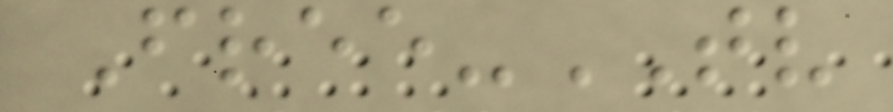Free-TV
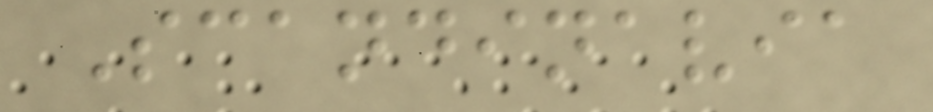Scandinavia
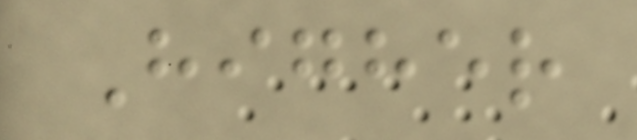Higher
